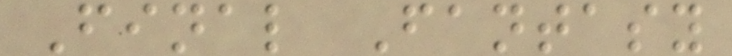Final Fantasy
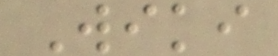Wiki
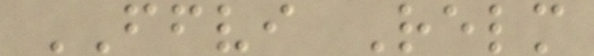FFVI Relm
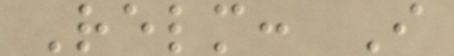Relm: I
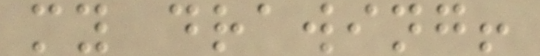my drawing!
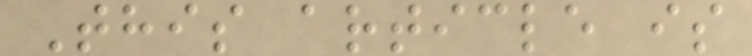This article is
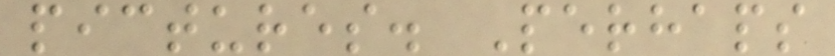pictures. Perhaps
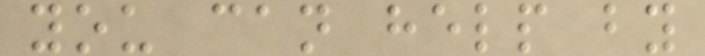you can help by
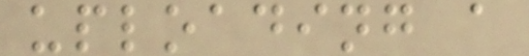uploading a
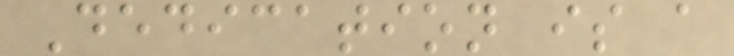Dedication is a
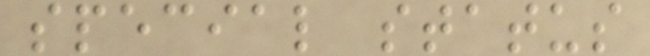special status
